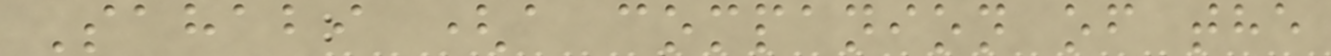Sahabi (a companion of the
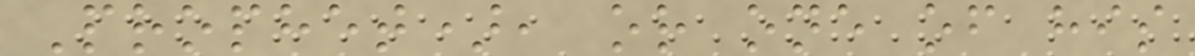Prophet), or one of his
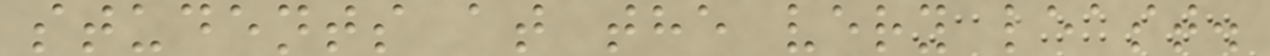students at the very least.
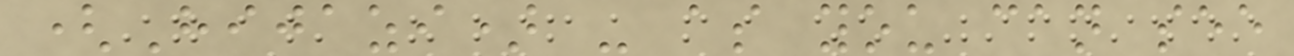(Hijazi) - as you can see
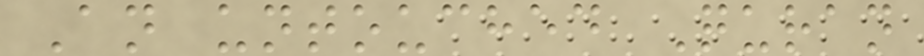An untouched Quran
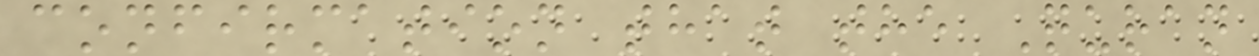confirmation that the Quran
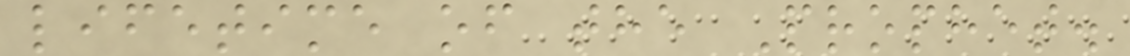lifetime of the Prophet.
